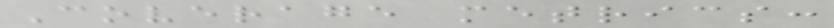Coverage metrics:
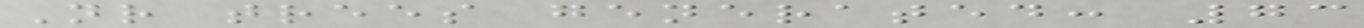Nr trees generated: 73
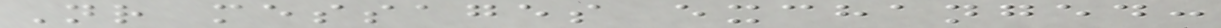Nr messages exchanged:
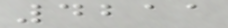4211
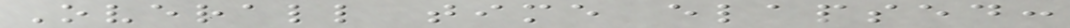Overall time elapsed:
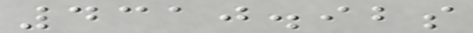4310.92s
